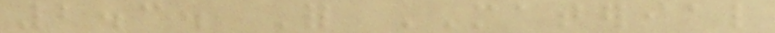2.3. For MATERIAL
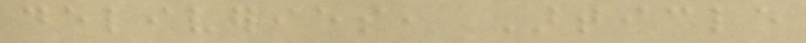deliveries, Article
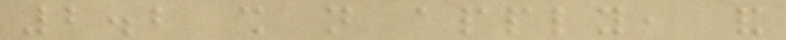2.2 shall not apply, and
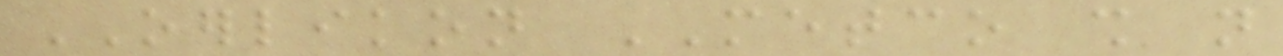OERLIKON METCO shall not
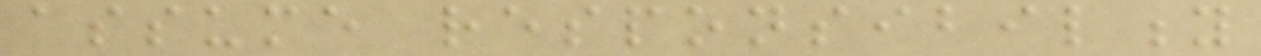assume responsibility
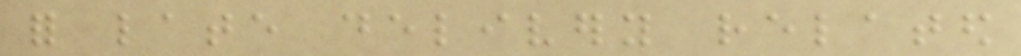for late delivery related
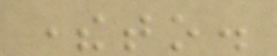thereto.
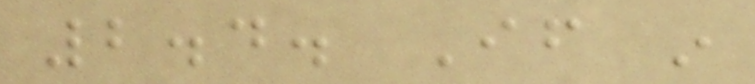2.4. If in
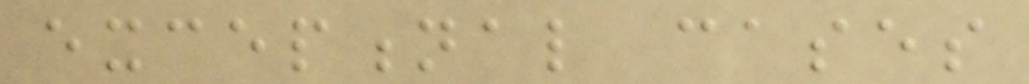exceptional cases
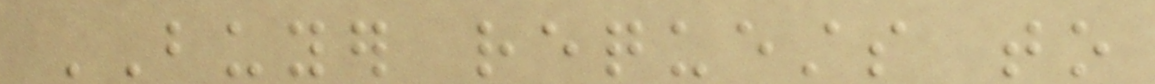BUYER requests to
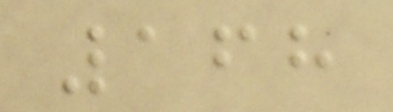168
